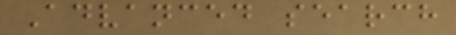Advanced search
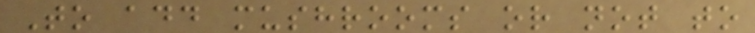To add mushrooms or not to
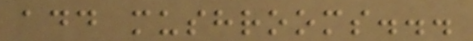add mushrooms...
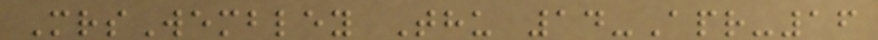MrsWembley Thu 14-Apr-16
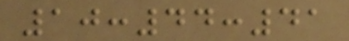10:44:41
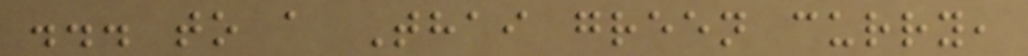... to a Thai green curry,
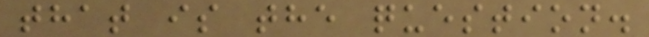that is the question.
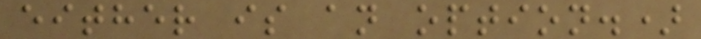either is an option.)
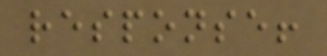response!
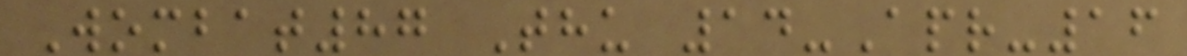Wombat87 Thu 14-Apr-16
